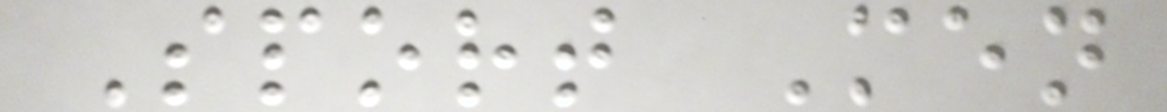Sport Men
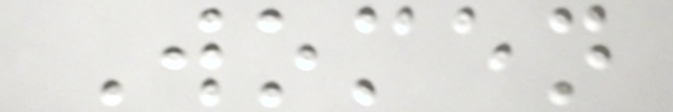Women
